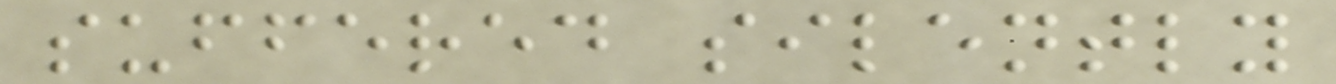suffered silently
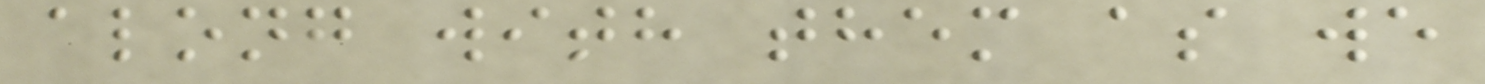along with them as we
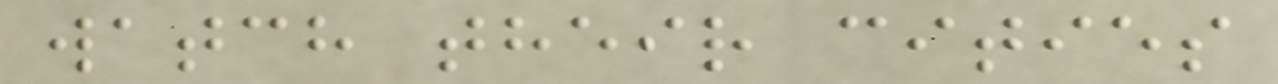watch their cities
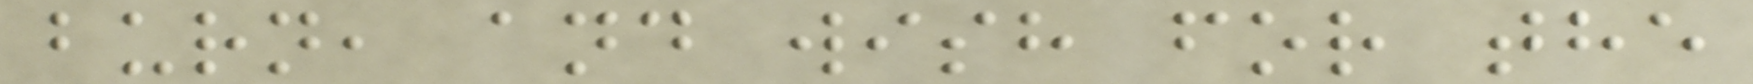burn, and wish for the
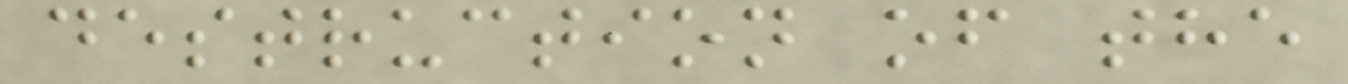destruction of the
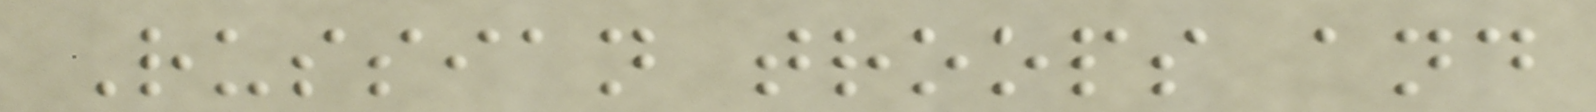Russian troops and
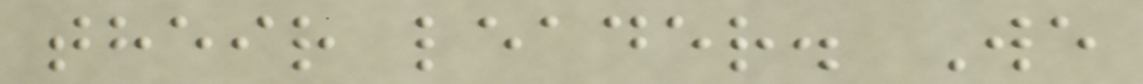their leader. We
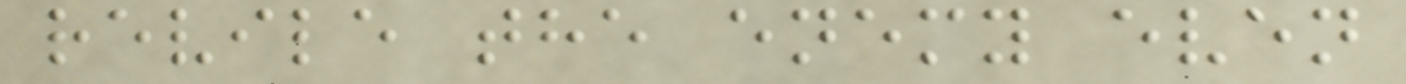revile the enemy even
